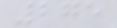275
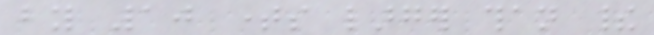by 10 times larger than their
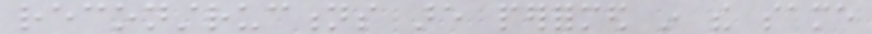reconstructions are performed in the same
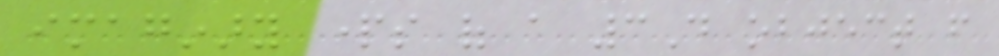imaginary parts of a 3D object from
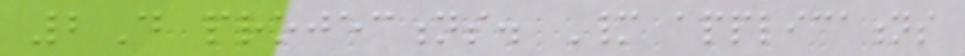2D projections. Many applications
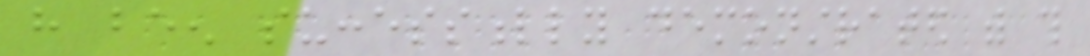have been successfully demonstrated with this
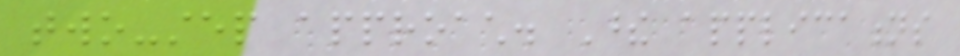two-step approach. These applications
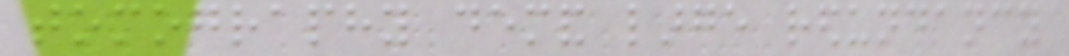tomography demand large redundancy
